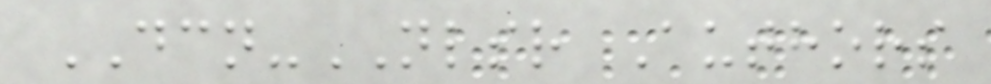DCN-NLSR Authors
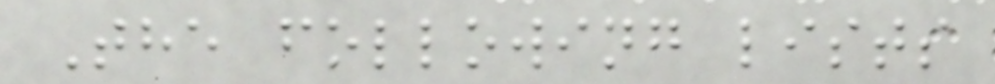The following lists
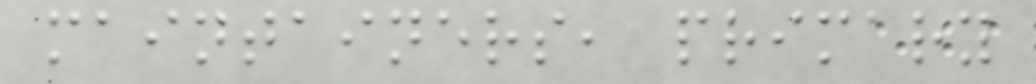maintainers, primary
